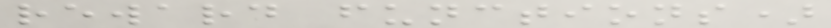reward functions)
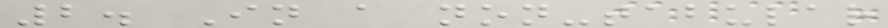2. In a non-tabular
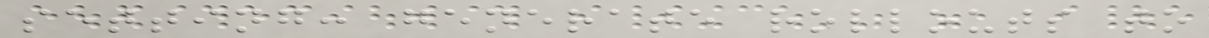setting: generate rollouts to
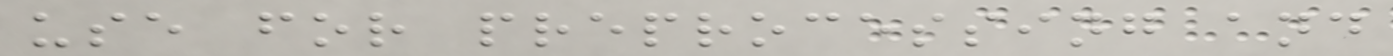use for preprocessing and
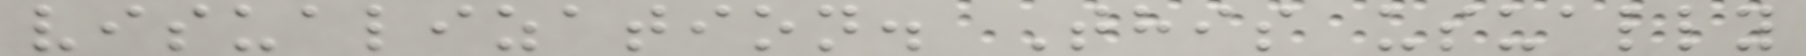visualization. This usually
